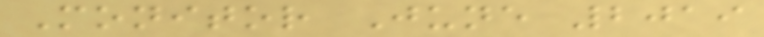Monitor June 2019
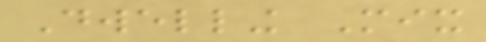Dwelling Mix
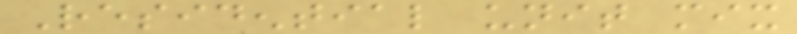Residential unit mix
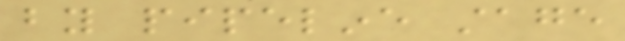by pipeline stage
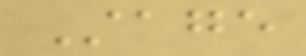Stage
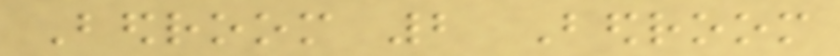Bedroom 2 Bedroom
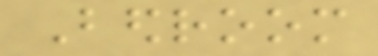Bedroom
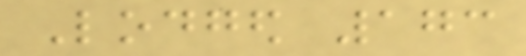Lodged 173
